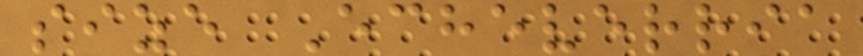size Echeverria
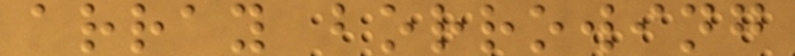array borrowing
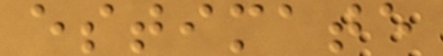estimate
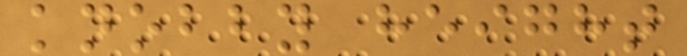knobby height
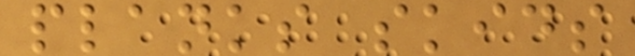planks skids
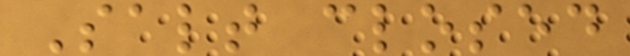Salt closed
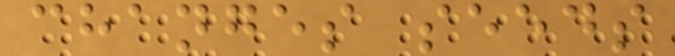changes seeds
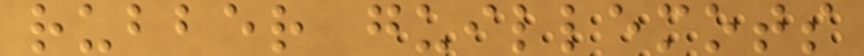rubber guillemots
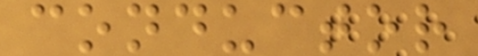conductor
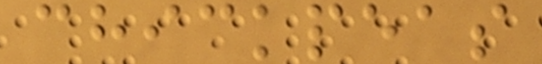chickpeas
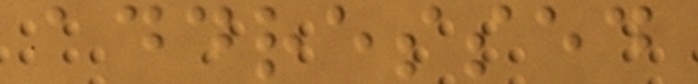addressed
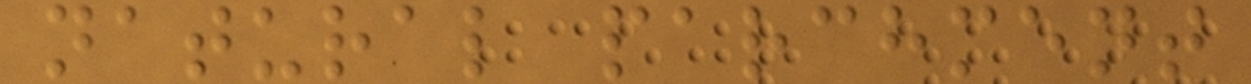natural parchment
